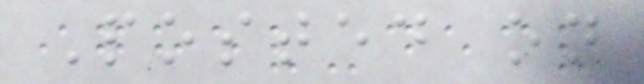Posted on
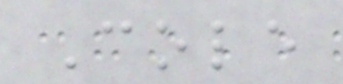Cole
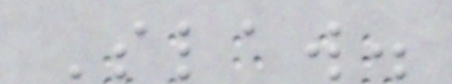Slaw.
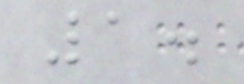1.
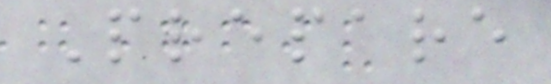Prepare
